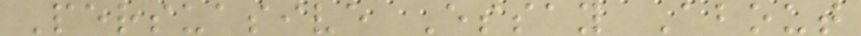Persuasive Essay About
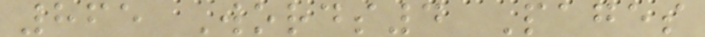865 Words4 Pages
